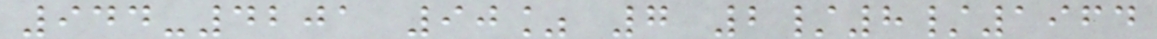944-4201 90% 7 2/8/1964
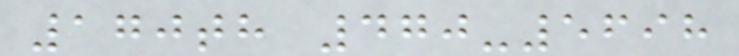170th 470-5698
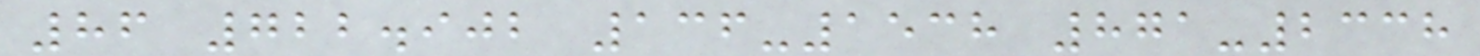86 722.902 136-1538 871-2338
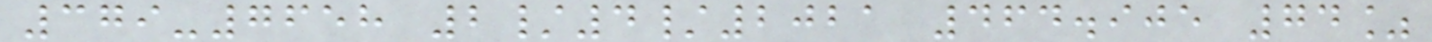379-7658 2/4/2021 464.905 74%
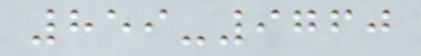859-9760
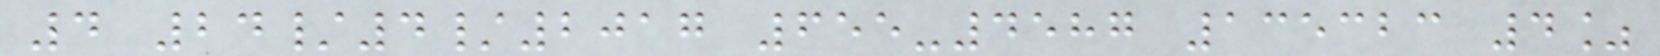4 24/4/2017 655-4587 135323 4%
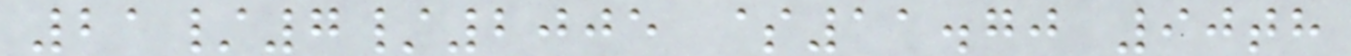21/7/2005 $11.70 90th
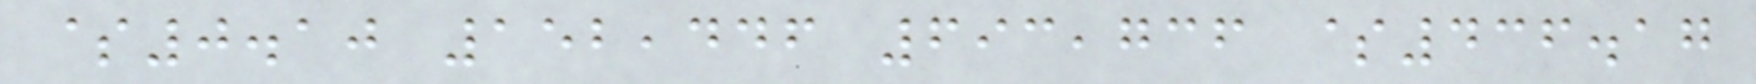$0.10 152,446 693,736 $436.17
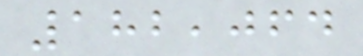182,064
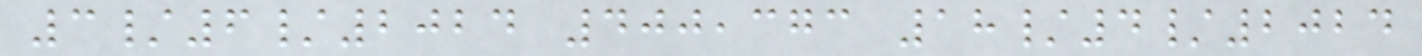3/6/2024 400,373 18/4/2024
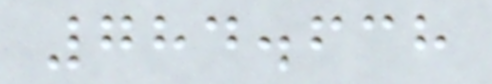784.638
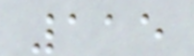115
